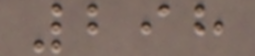298
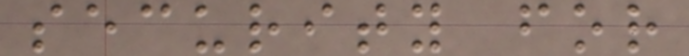security for
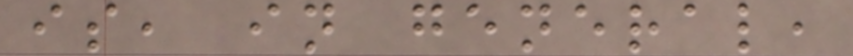is, in general,
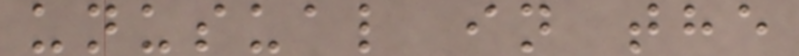unusual in the
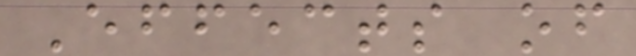Effects of
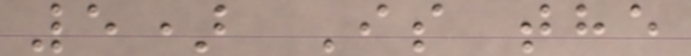5) Is the
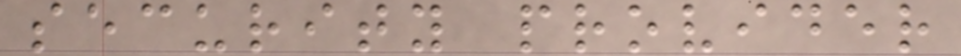security provider
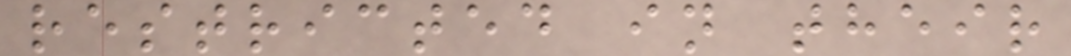restricted in their
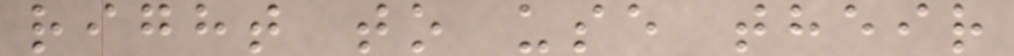right to use their
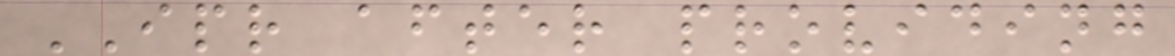IPR after providing
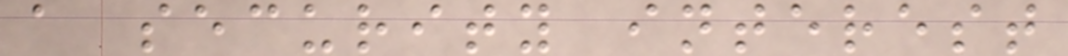a security interest
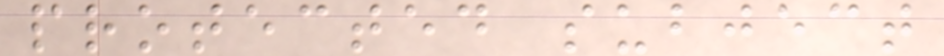protected subject
